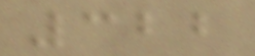322
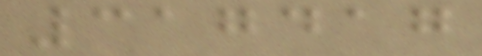317417
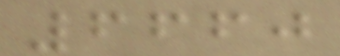6660
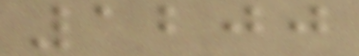1200
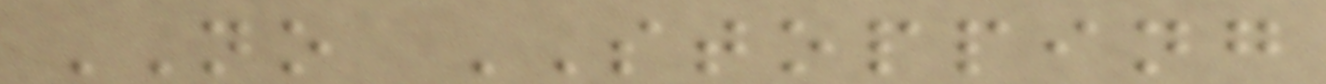NO STOPPING
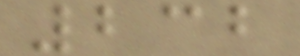232
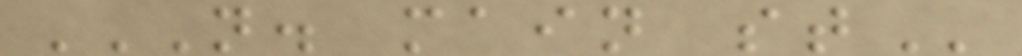N. MAIN ST
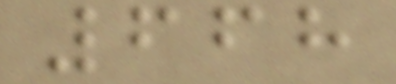668
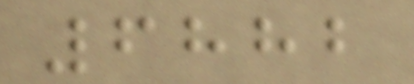6882
